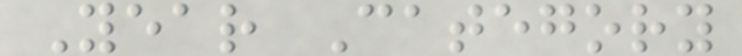Year Category
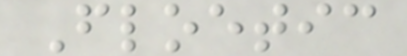Floetic
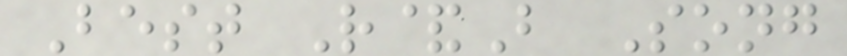Best R&B Song
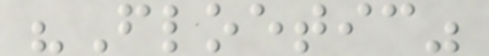"Floetic"
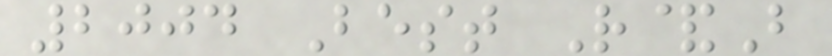2004 Best R&B
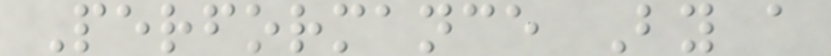Performance By a
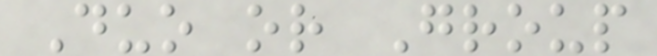Duo or Group
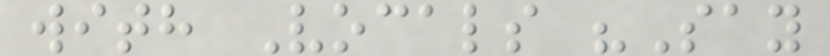with Vocals "Say
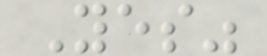Yes"
